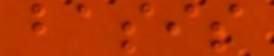basis
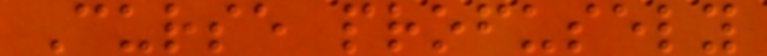Curse profusely
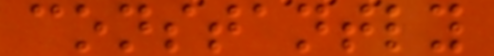constantly
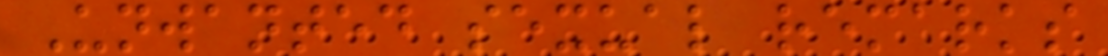Unwanted sexual remarks
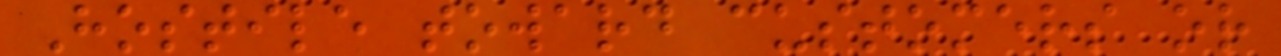Hostile toward customers or
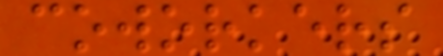coworkers
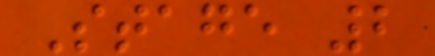Stage 2
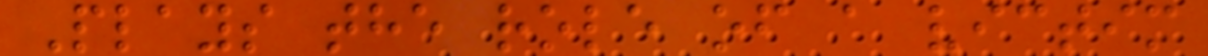Plays the role of a victim
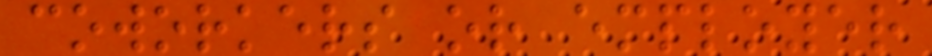coworkers or employer
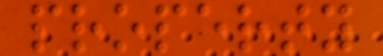property
